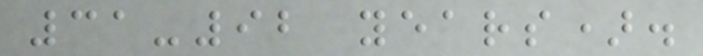31-92 years).
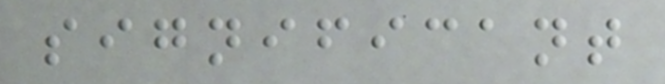significant
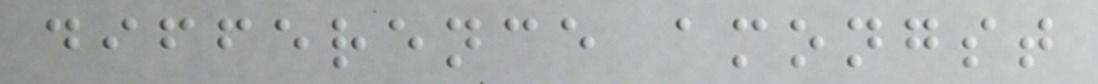difference amongst
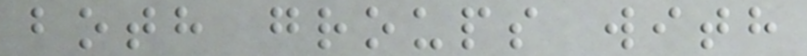both groups with
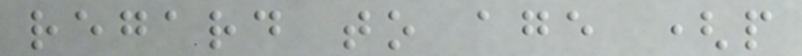regard to age (p
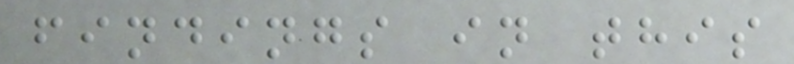findings in this
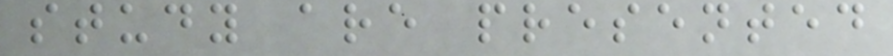study are presented
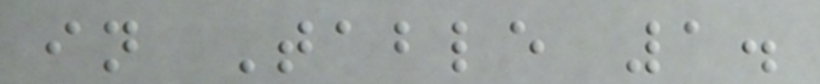in Table 1.
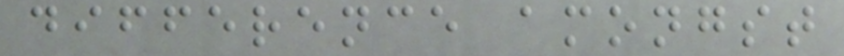difference amongst
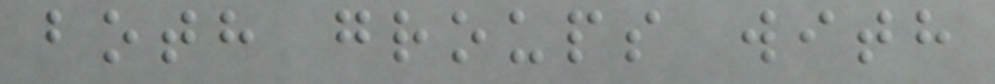both groups with
